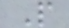P
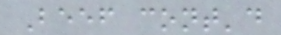Beef cont'd
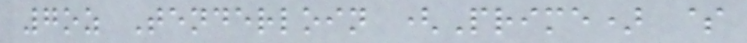7oz Tenderloin (Prime) $
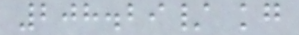208.29/ kg
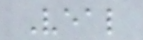Veal
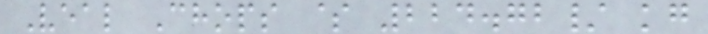Veal Chops $ 224.72/ kg
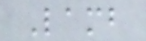Lamb
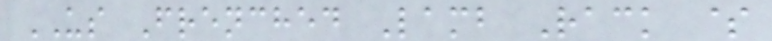US Frenched Lamb Rack $
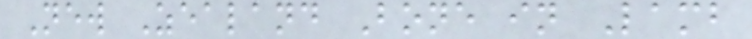New Zealand Bone in Lamb
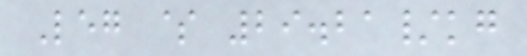Leg $ 29.21/kg
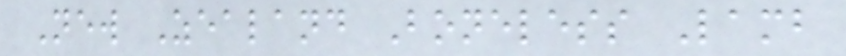New Zealand Boneless Lamb
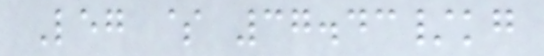Leg $ 37.43/kg
